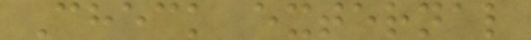Check external
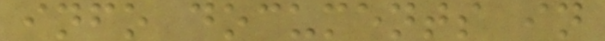info documents in
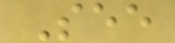See
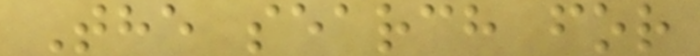The search for
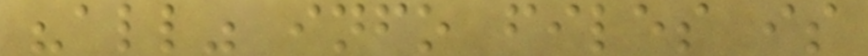"all" info files is
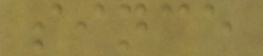since
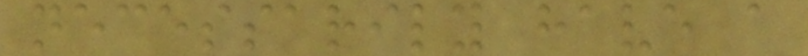necessarily have a
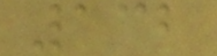132
